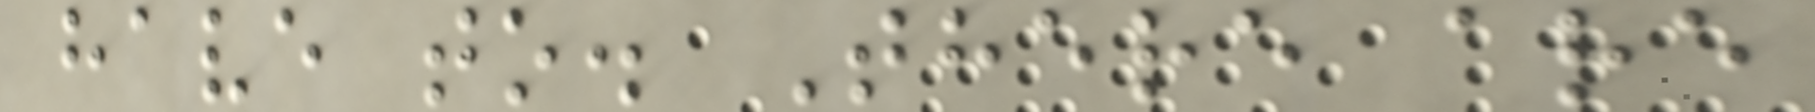have to. There are
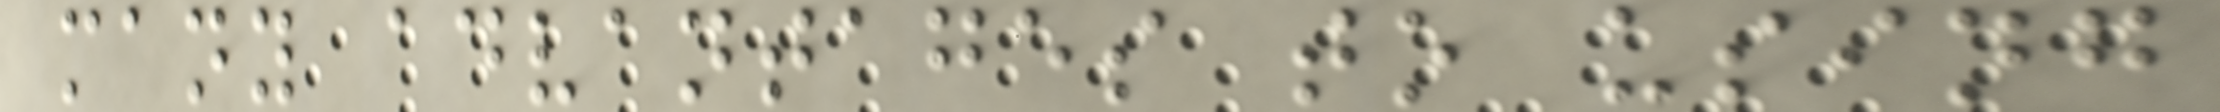many advantages to using
